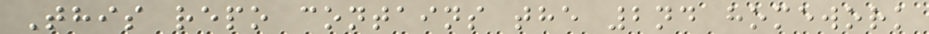This repo contains the 2nd homework
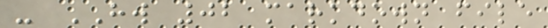- HW 02 markdown file
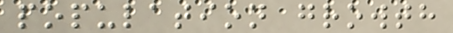population growth
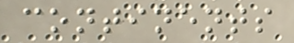continents
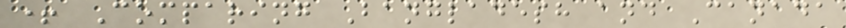+ Comparing Bangladesh and Canada
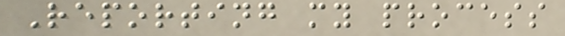Reporting my process
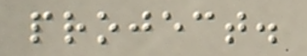project.
